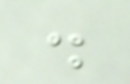.
